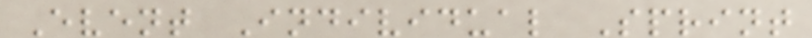Event Individual Sprint
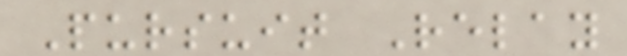Pursuit Relay
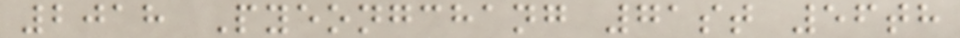2018 Pyeongchang 71st 56th
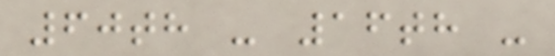60th - 16th -
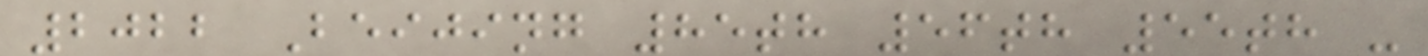2022 Beijing 85th 56th 55th -
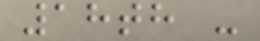18th -
